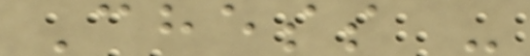Chess -
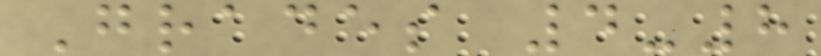Grades 4-8
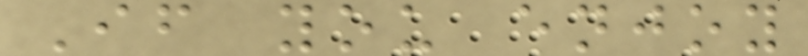If you enjoy
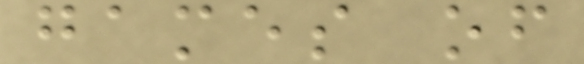games of
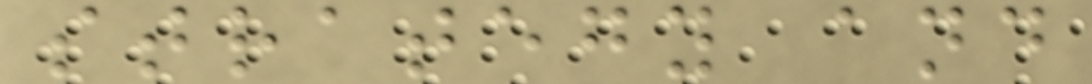strategy and
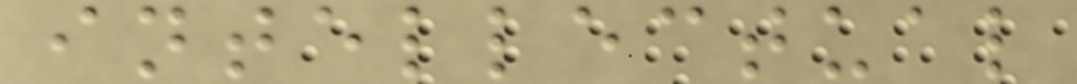intellectual
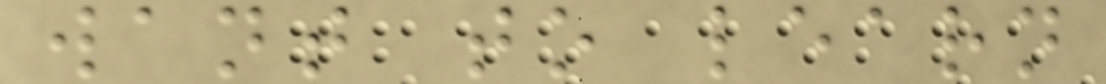want to learn
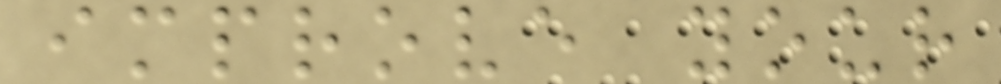improve your
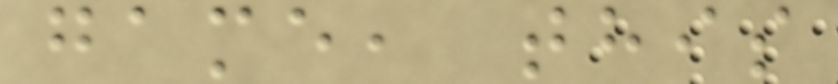game, this
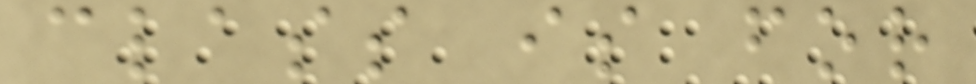class is for
